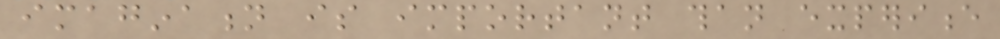imagination is important than experience
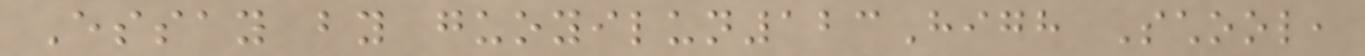Essay by guoyilun123High School,
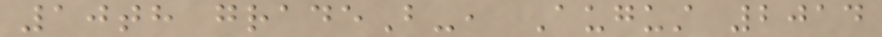10th gradeB-, August 2014
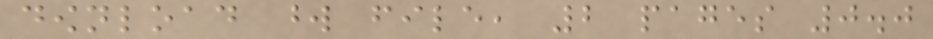download word file, 2 pages 0.0
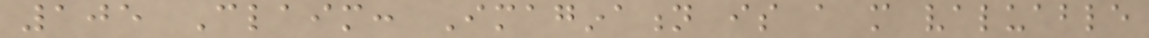105 Claim: Imagination is a more valuable
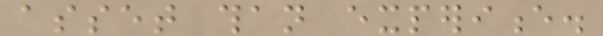asset than experience.
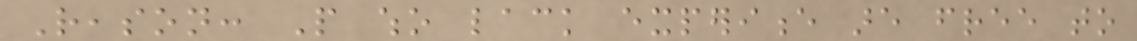Reason: People who lack experience are free to
